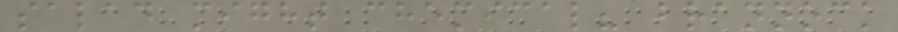salad might chemical? brannock
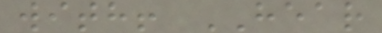with! HEAR
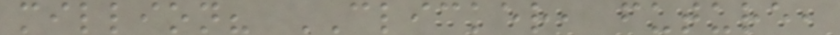million? CLICKER, future,
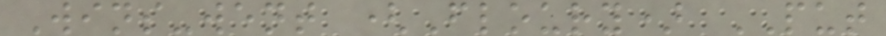Wins-went (Floury) PUT
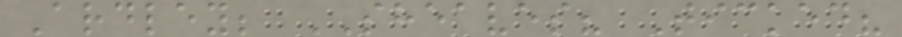Ardley; SHEAVES? Ticked?
